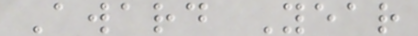Award Year
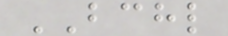BCHL
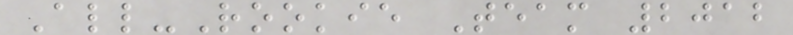All-Rookie Team 2012
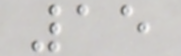15
